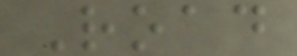Road
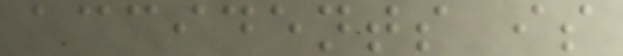accidents is
